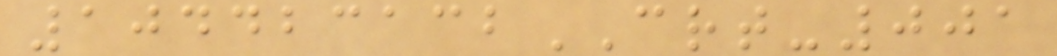104423132CRT-001
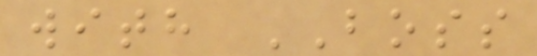with BOSS
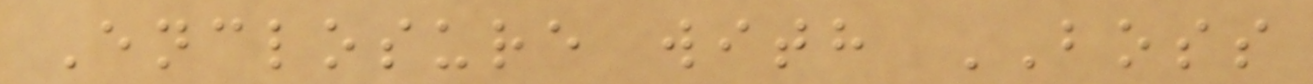Enclosure with BOSS
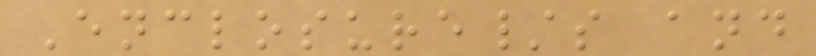Enclosure/s and
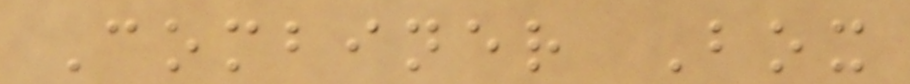Combiner Box
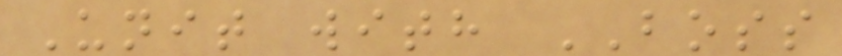Unit with BOSS
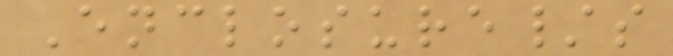Enclosure/s
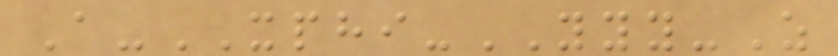A-XPHI-YYY-Z
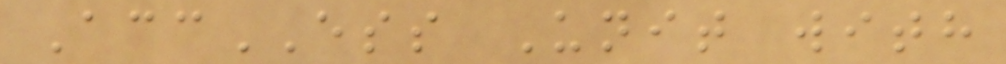AccESS Unit with
